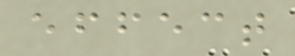effect
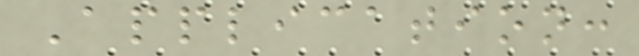Application:
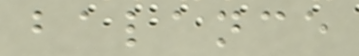balance
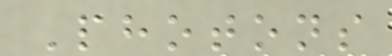Photons
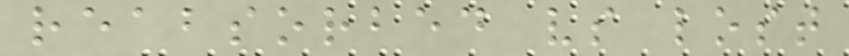reabsorbed vs lost
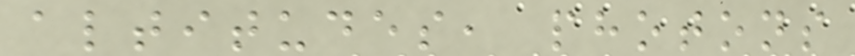altitudes, photons
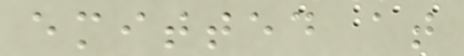emitted at
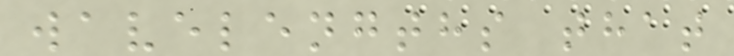wavelengths that
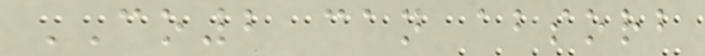CO2 can absorb
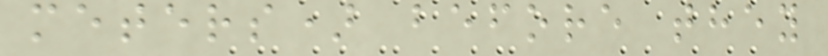meters) before they
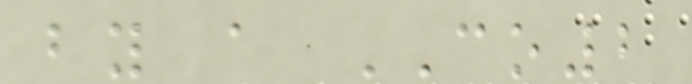by a CO2
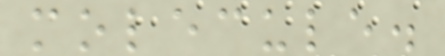molecule.
